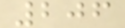206
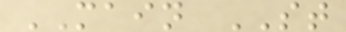MAIN ST
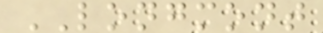LONGMONT
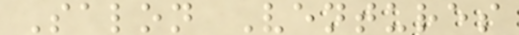Salon Ventures
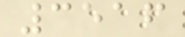3516
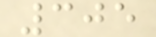305
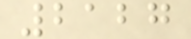2127
